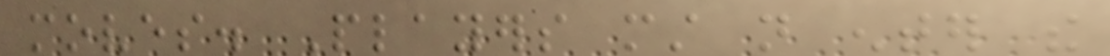moves. Players must not enter the
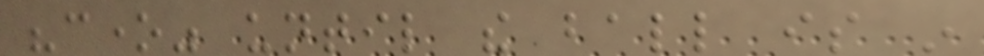"cone" until the ball is in
